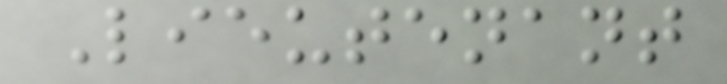Lieutenant
